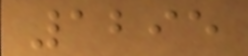1295
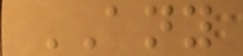ANY
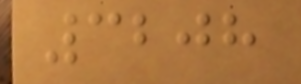3208
